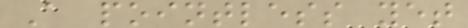A pointless yet
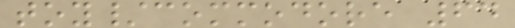toy/commodore 64
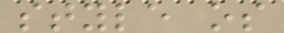style os
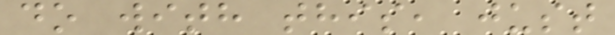do with this, just
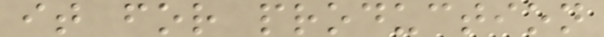it for production
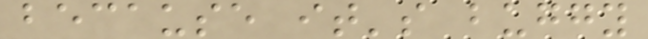because it's buggy
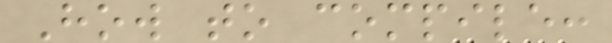How to compile:
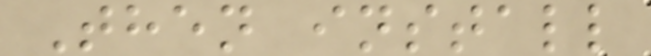Then install
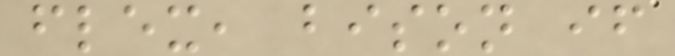flex, bison if
